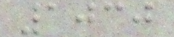1030
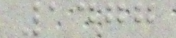1477
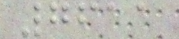7611
